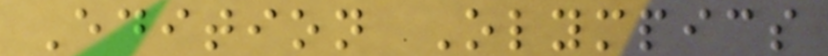Edition Olympics
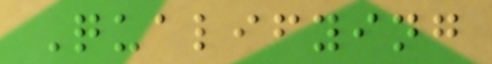Qualifying
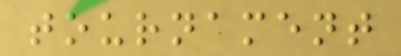tournament
